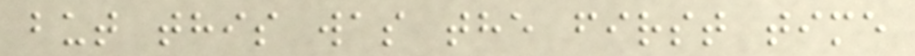but this was the first time
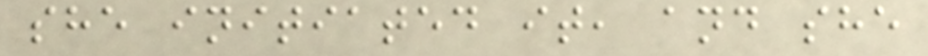she initiated it, and she
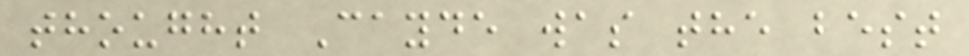thought Cayde was the best
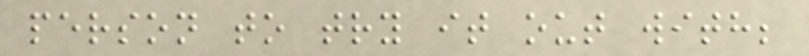person to try it out with;
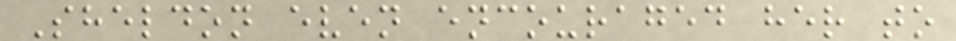Sheldon even encouraged her to
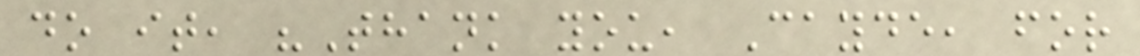do it, "Thank you, Cayde, for
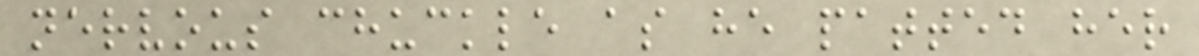nervous chuckle as he patted her
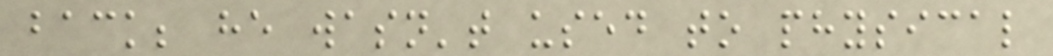back; he wasn't used to physical
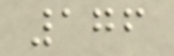176
